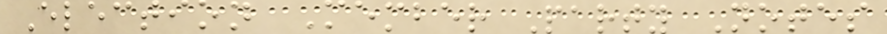Election Member Party Notes
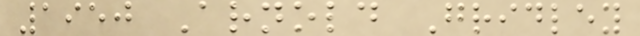1950 Arnold Gridley
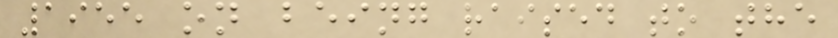1955 on being raised to the
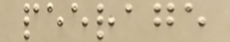peerage
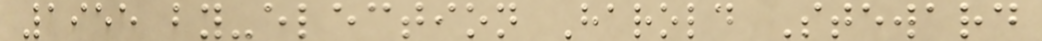1955 by-election Harold Steward
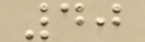40
